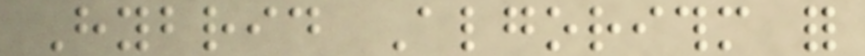Hybrid Algorithm for
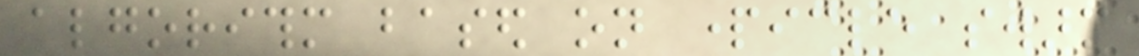algorithm based on particle swarm
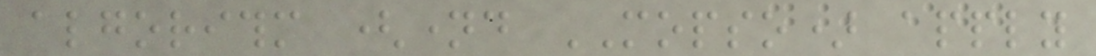algorithm (named MOPSO) apply
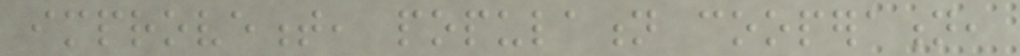improvement, population cooperation,
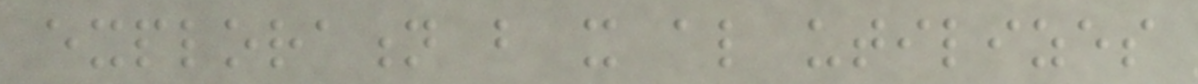exploration but it also utilizes
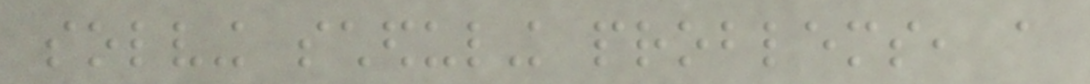solving scheduling problems, a
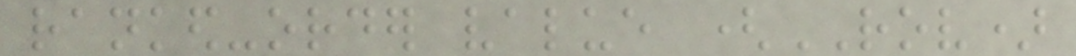ranked-order value (ROV)
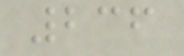236
